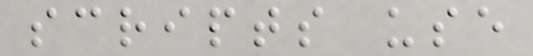scripts use
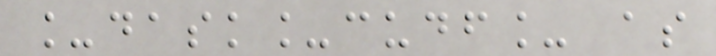_dask_cudf_ as
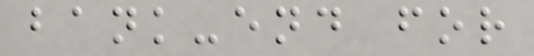bank-end for
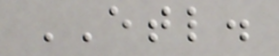ETL.
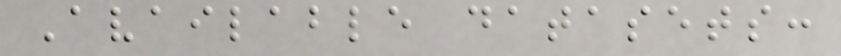Available datasets:
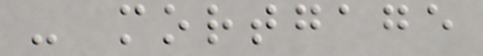- mortgage
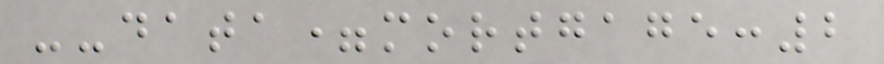--data=mortgage:2
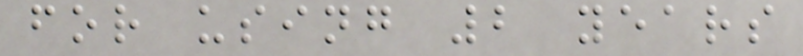for using 2 years
